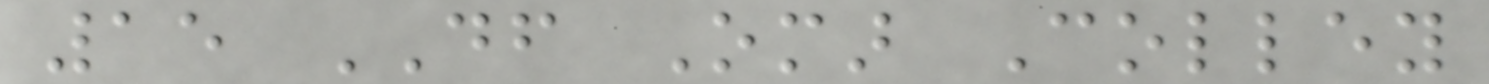15 DF Omar Colley
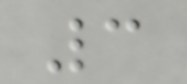3
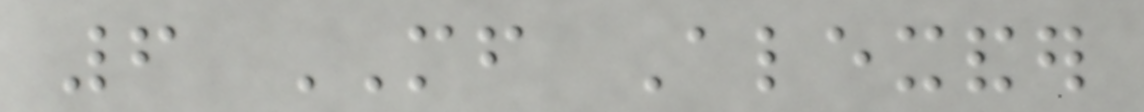6 MF Alexander
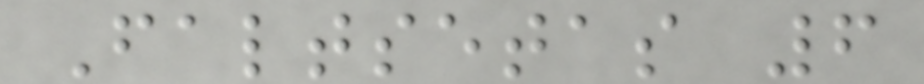Faltsetas 6
